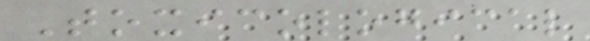Toxicological
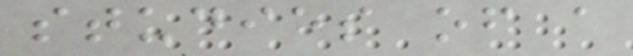studies of a
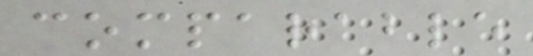comparable
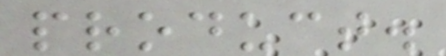product.
